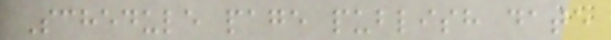Schedule page publish date
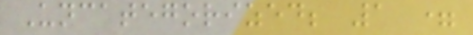Uncategorized; 1 =
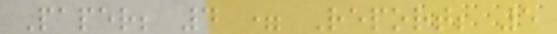Paper; 4 = Report; 5
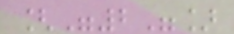["2"]
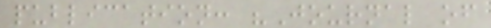publication: "Journal of
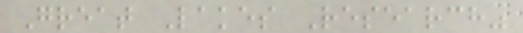Great Lakes Research"
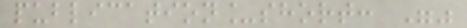publication_short: ""
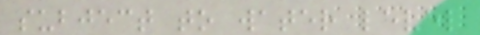subject to water level
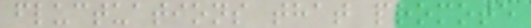fluctuations that promote
